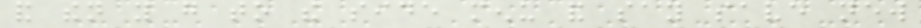and then you go to the side menu and say save new
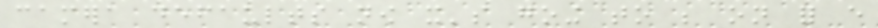camera defaults now it's going to be on for every
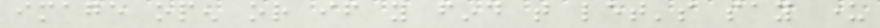image open or if you find that let's say under
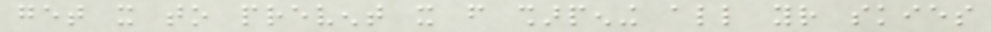get it to prevent it from sharpening all your skies
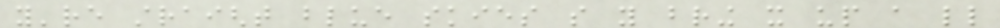you're straight blue skies so you bring it up a little
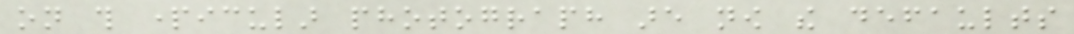on this particular photograph are now the defaults
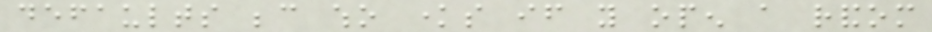defaults because who knows if you open a random
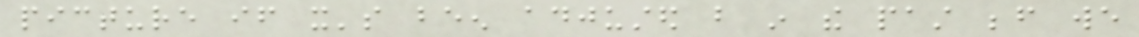picture if it's been adjusted but in the past before we
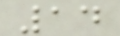14
